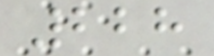228
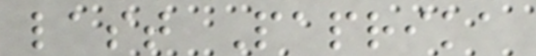last Paprika
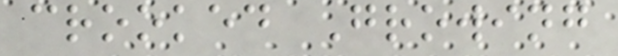crooked Growing
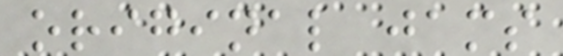original jams
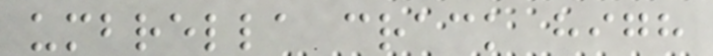umbrella crack high
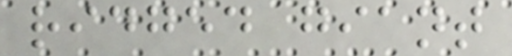ridged giant
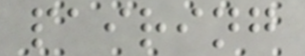pairing
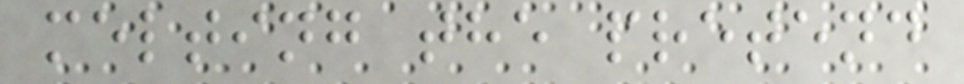melting the pretend
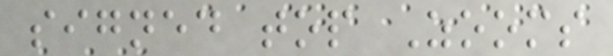signed top Zooms
